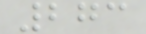273
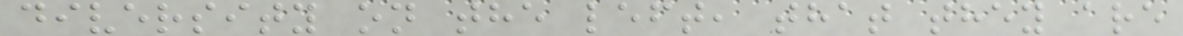diversity on the left, that they are
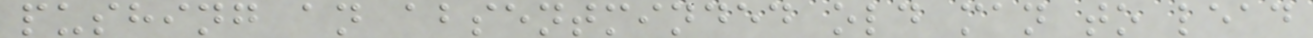pushing an absentminded old man to lead
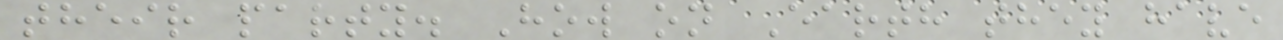their party. How on Earth they have
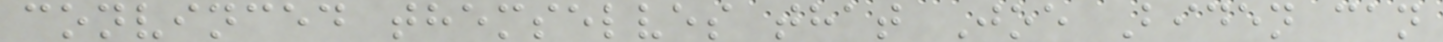convinced themselves that Joe Biden can
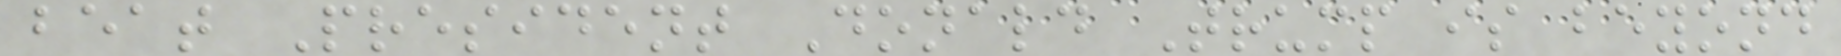beat President Donald Trump is beyond
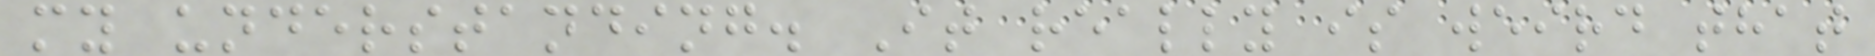my understanding. It really is weird that
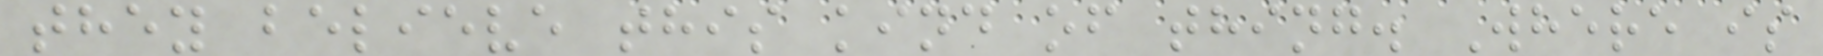they believe this kind of thing. Where is
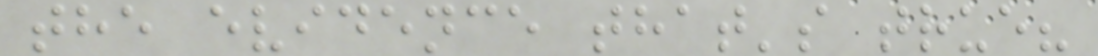the evidence that's true?
